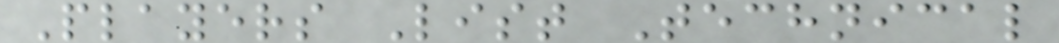Players List Technical
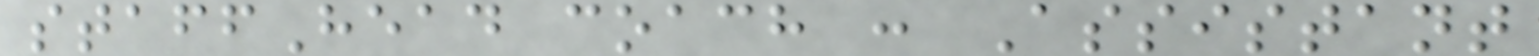staffHead coach : Assistant
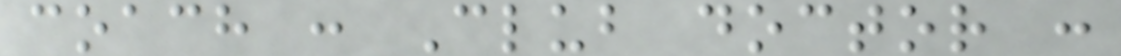coach : Club doctor :
